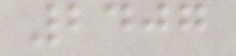2407
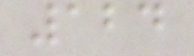124
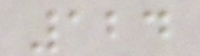124
